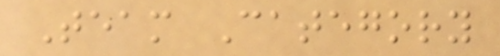Team Category
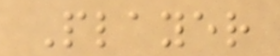Player
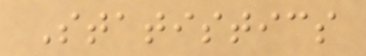Statistics
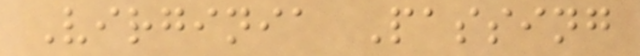Virginia Passing
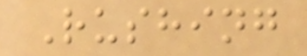Rushing
